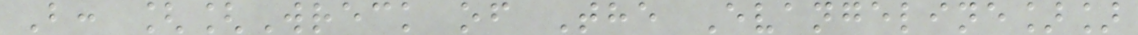B: [[Wreck of The Evangeline]]
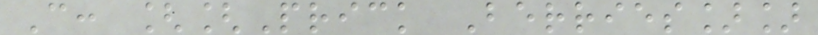C: [[Prick Berries]]
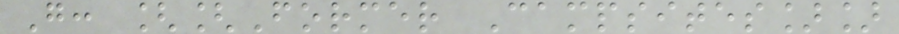G: [[Former Campsites]]
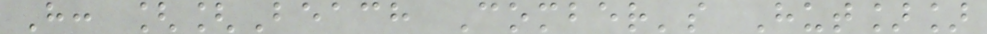H: [[Beach Comber's Hut]]
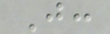J:
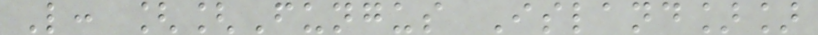L: [[Fungus Island]]
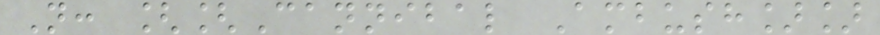N: [[Cannibal Ambush]]
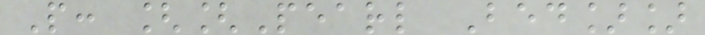P: [[Pearl Bed]]
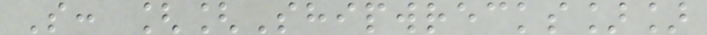S: [[Shipwrecks]]
